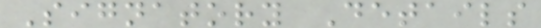Signatory Details
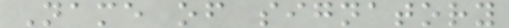Name of signatory
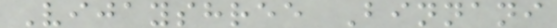Vijayshree Binnani
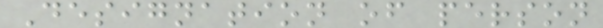Designation of person
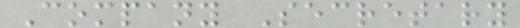Company Secretary
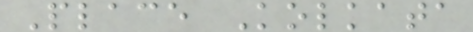Place Kolkata
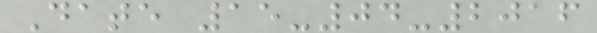Date 15-04-2016
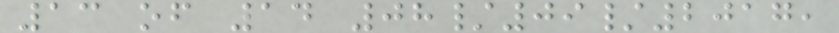13 of 14 08/09/2017,
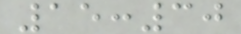15:30
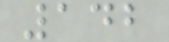142
